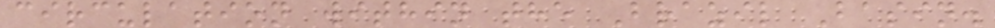circulation within the Brazil Basin.
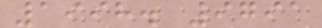1998. 9791
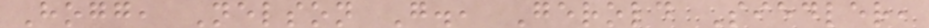Hogg, Nelson G., Gerold Siedler,
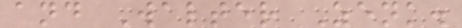and Walter Zenk.
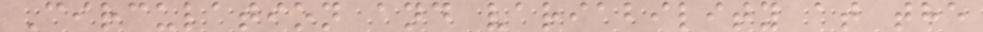Circulation and variability at the
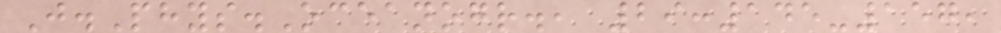J.Phys.Oceanogr., 29:145-157,
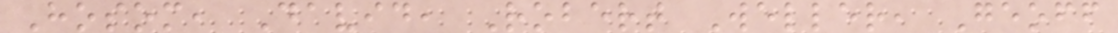Hosom, David, Robert Weller, Geoff
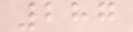287
